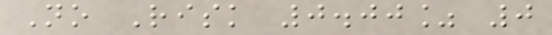No Risk 0.00% 0
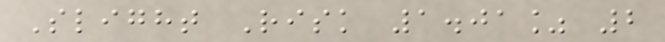Slight Risk 1.01% 2
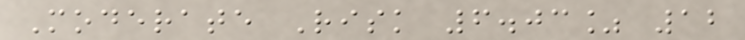Moderate Risk 6.03% 12
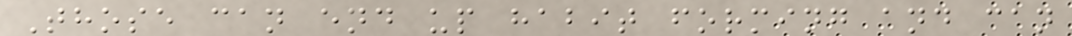Those can end up habit forming and can
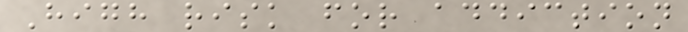High risk for addiction
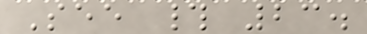See # 23.
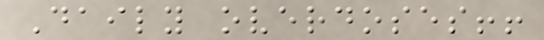Daily overdoses!!
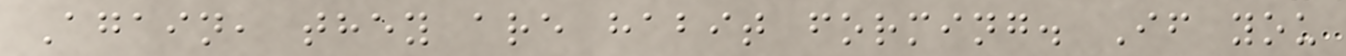Again, they are habit forming. If you
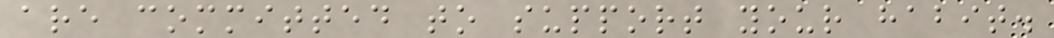are committed to support your habit.
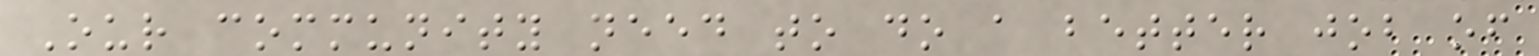Our community need to do a better job of
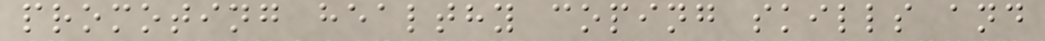promoting healthy coping skills and
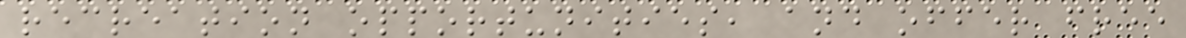recreation opportunities, and offer free
